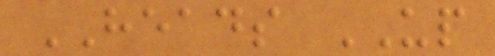HEADS UP
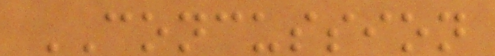CONCUSSION
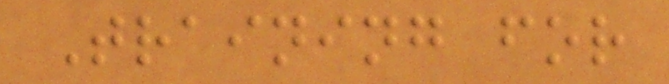Training for
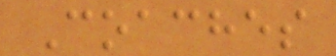Coaches
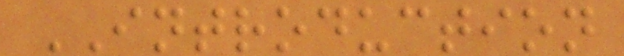INTRODUCTION
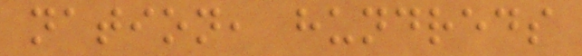nation, hundreds
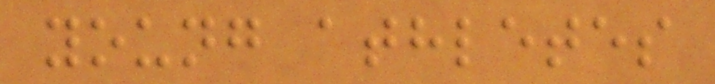young athletes
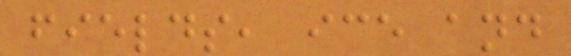fields, ice and
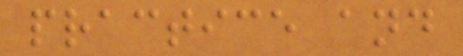practice and
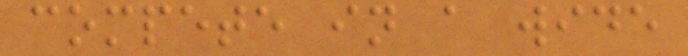compete in a wide
